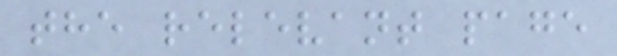the relevant page
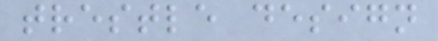trestle design
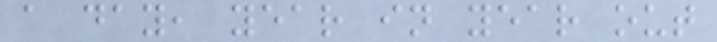a day, year in year out
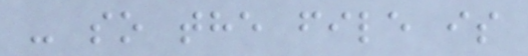- so the file is
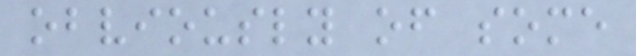obviously of some
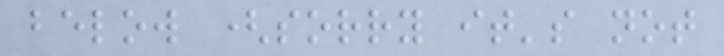below (sorry it's not
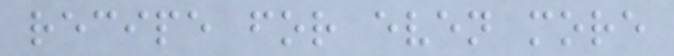recipe for even more
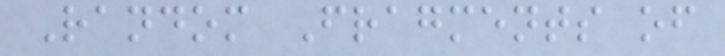Random Fragments of
